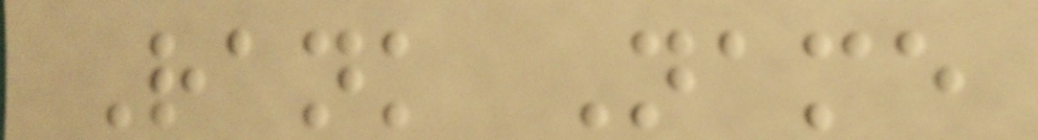Rank Name
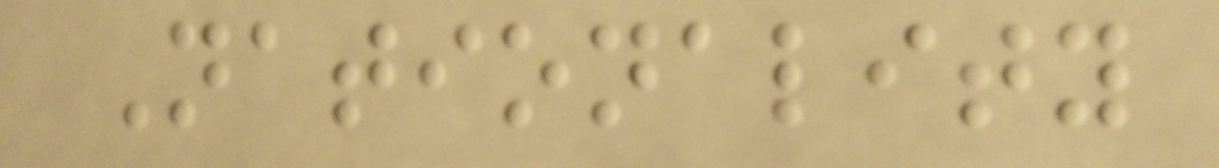Nationality
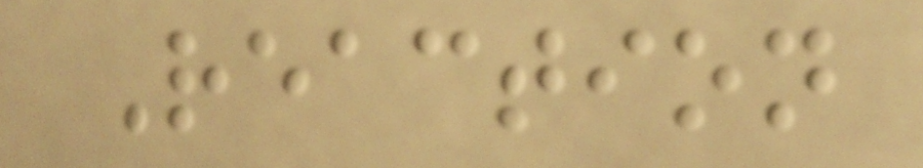Reaction
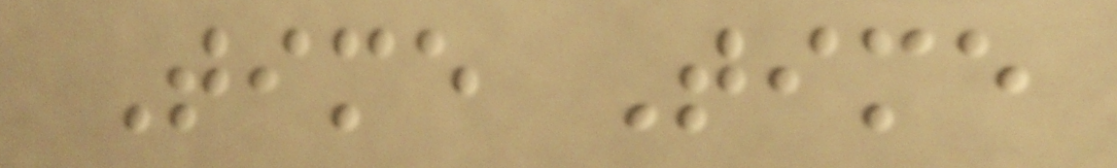Time Time
